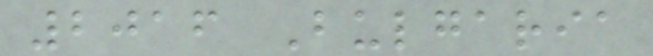2016 Bulgaria
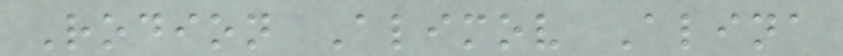Rodion Alimov Alina
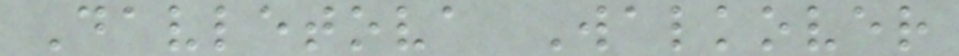Davletova Walkover
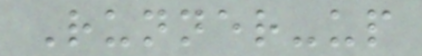Runner-up
